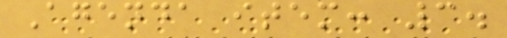Agenda item: 3.
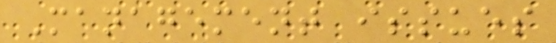Management issues
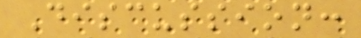Discussion:
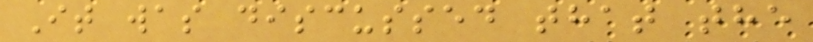It was discussed that the
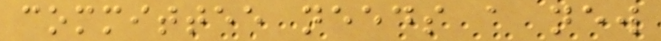committee needs a new
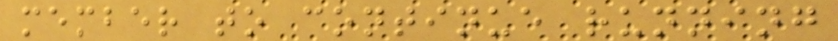member to continue running
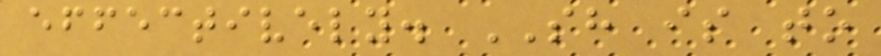effectively. SH is to
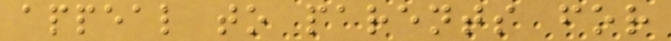appeal to parents for
